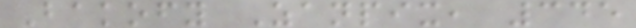Bakofy Zanpix, 345
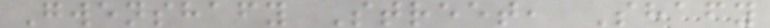Gwenshafy Street, Shafy
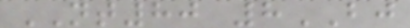NT80 8BJ
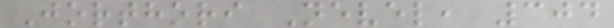Jorthori Nevel, 304
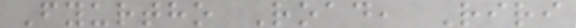Fyurtho Road, Riri
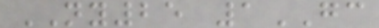NY25 1GC
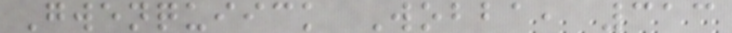Gwenquiick Wobba, 313
